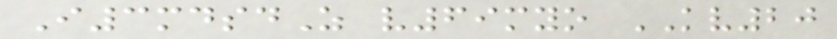I3mdsdZ v69myo KV20
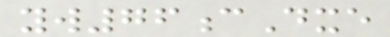yw76cDxe
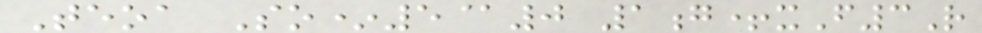Teoa So*5@0 1g+xF3R
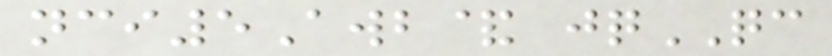nci5Awb& jqQC
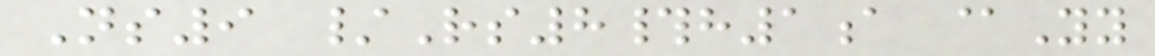Ns9 /Rs8#h1a @Yy
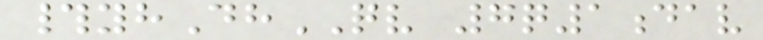#yhDhQV 7q1dav
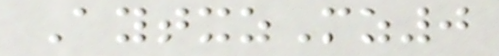AytxzMz0
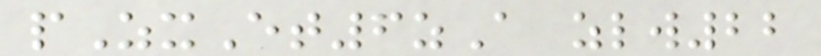pZxEt6zA zlw22
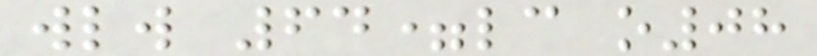wlw 64=lc o08
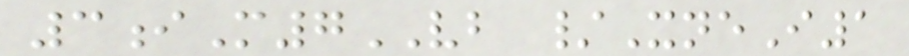3iM7VB /XneI1
